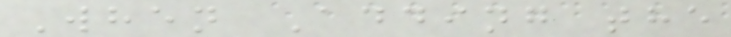When Adding the
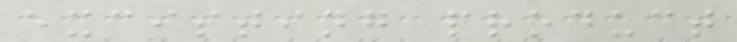excisting product
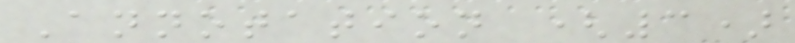Annotation (3)
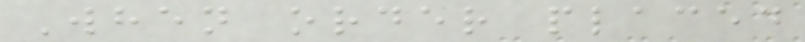When order placed
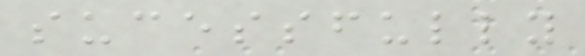sucessfully
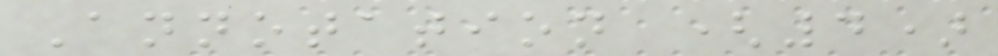Annotation (4)
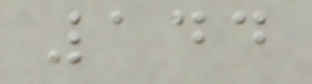144
